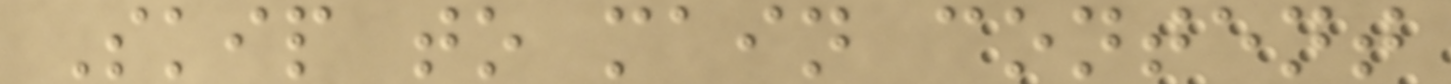Skip to main content
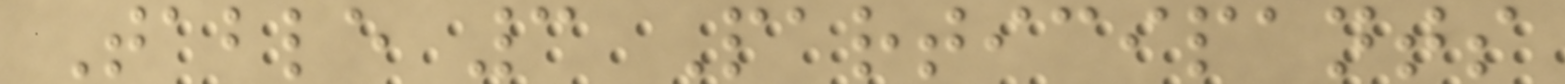Table 3 Participants
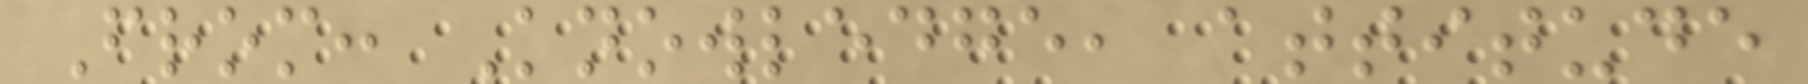From: Knowledge, attitude
